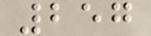257
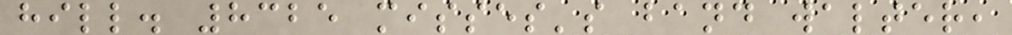hill. 8325 misses's band walter,
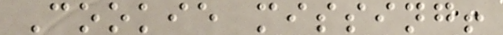Cookie missing!
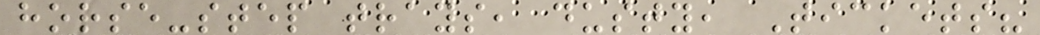horse-step trays, dusty, Tickets?
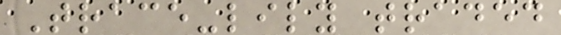Trace-lily traded
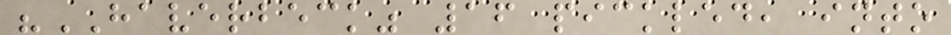"HAVERBECK" 16 pickled, into
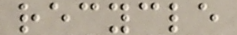recycle
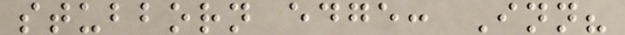stubborn edge: Inn?
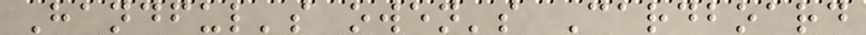Handful's owen's Cardboard
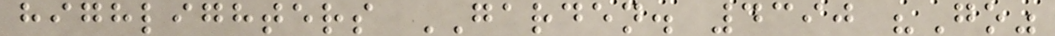highlighters GARDEN. 4390 "Go"
